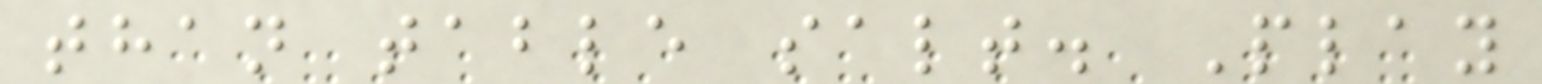than table salt. Play
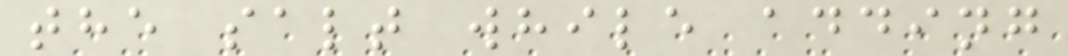the salt while adding
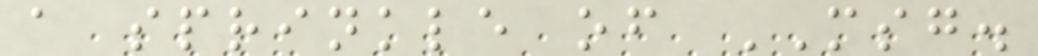a sprinkle of MSG.
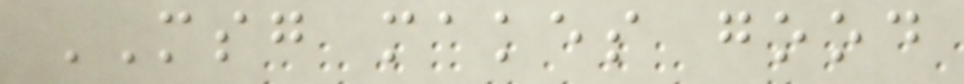MSG makes good
